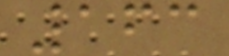163
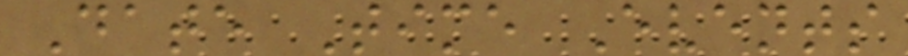Date Time Events
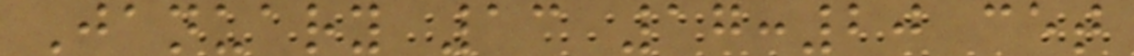January 13 17:20 cet
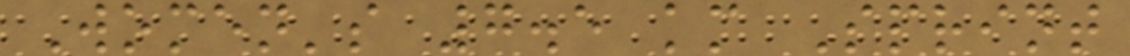Women's 7.5 km Sprint
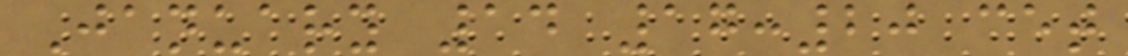January 14 17:20 cet
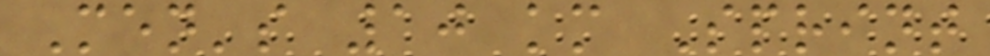Men's 10 km Sprint
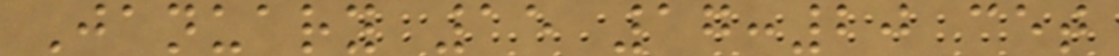January 15 17:20 cet
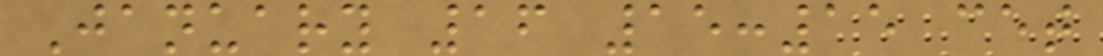January 16 15:15 cet
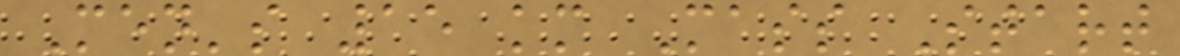Men's 15 km Mass Start
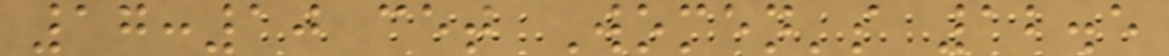17:10 cet Women's 12.5
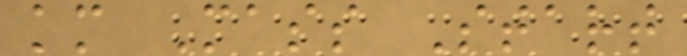km Mass Start
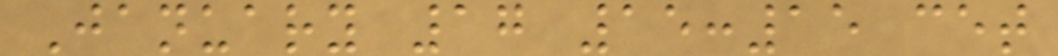January 17 15:15 cet
